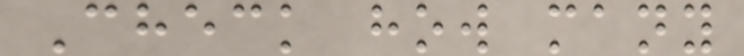Check how many
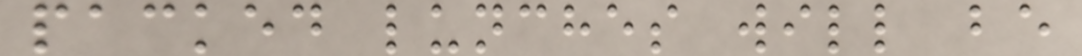packed lunches will be
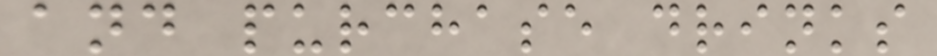and purchase drinks
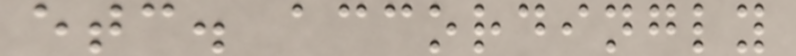etc. accordingly
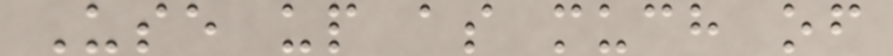Use up as much of
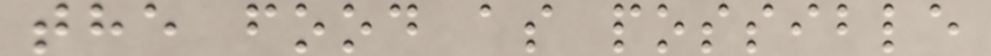the food as possible
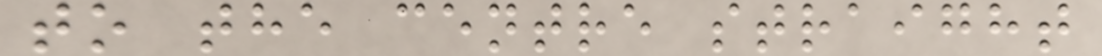to the centre straight
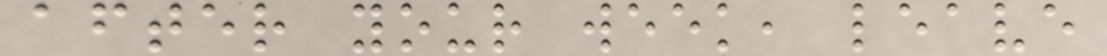after your week, leave
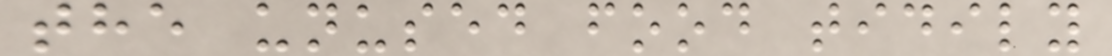the unused food tidily
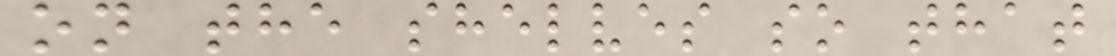on the shelves so that
